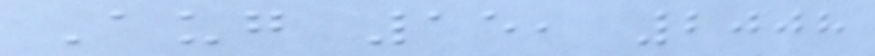Aug 15, 2008
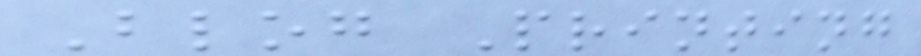Blog Printing
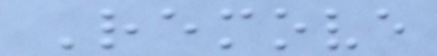Remove
